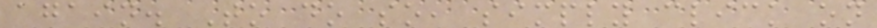again. To do so, simply click on
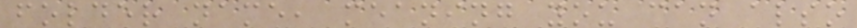folder name, meaning you can also
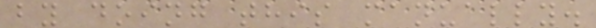by doing this manually.
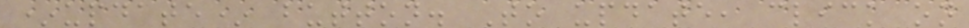*update* button. To update, click on
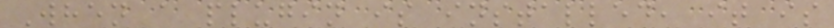When a plugin is installed, it is
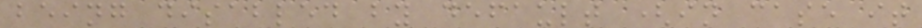being disabled by default (in case it
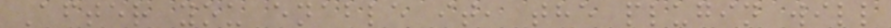After you enable it, the plugin will
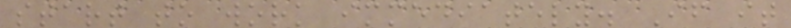start to work immediately. If it
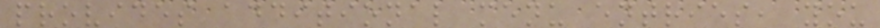provides additional menu entries, you
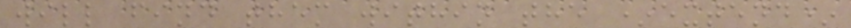will find them within the *extend*
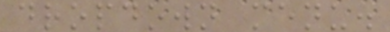dropdown menu.
